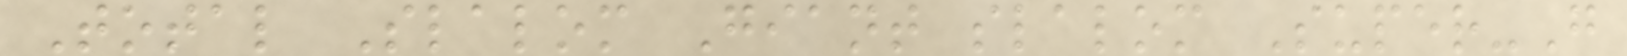Total Slalom Giant slalom Super-G
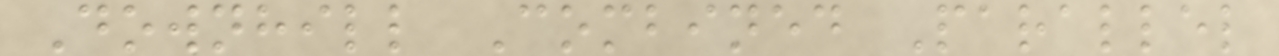Downhill Combined Parallel
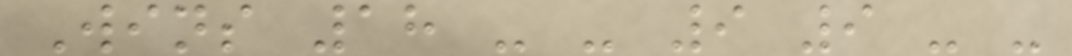Wins 18 - - 9 9 - -
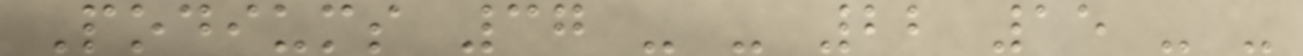Podiums 37 - - 22 15 - -
